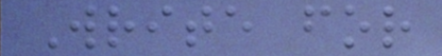Write for
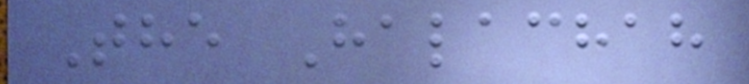The Halachah
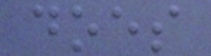does
